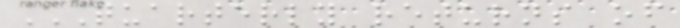QUARTERLY RETURNS OF
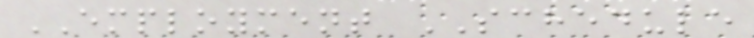EMPLOYMENT SCHEDULE
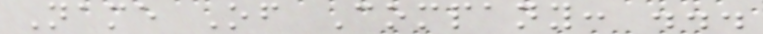Name Of Company: ...
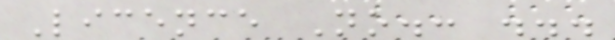Licence No.: ...
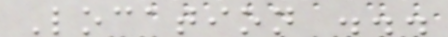Location ...
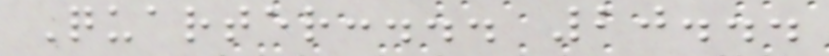Quarter:... 20...
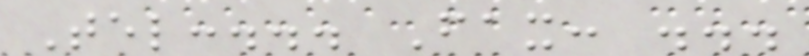Tel:... Fax: ...
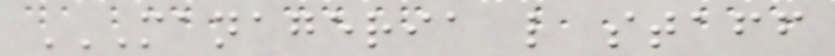MANAGERIA L STAFF
